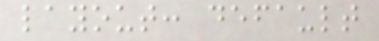layout: default
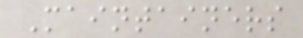Maintainers
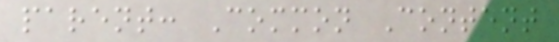parent: Common Content
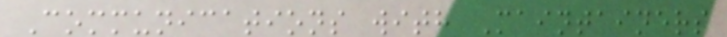Communications with Maintainers
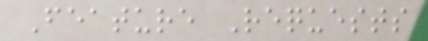Feature Requests
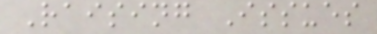Raising Issues
